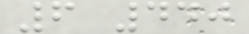6 440
